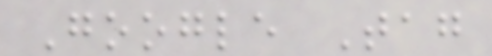Google Tag
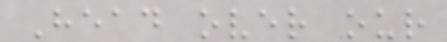Head over our
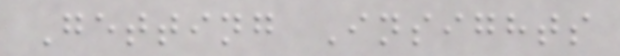Getting Insights
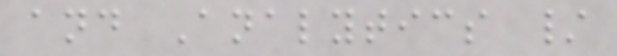and Analytics /
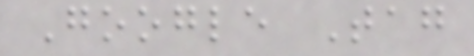Google Tag
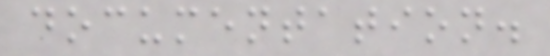documentation.
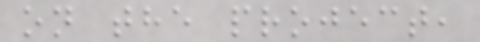on the project,
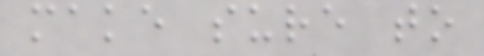make sure to
